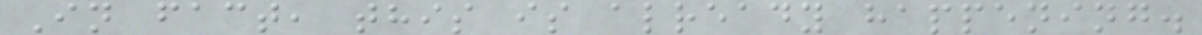In fact, this is already happening.
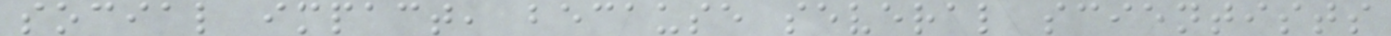social impact, because several scientists
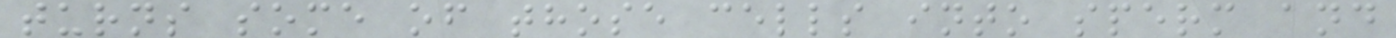turns some of those cells into sperm and
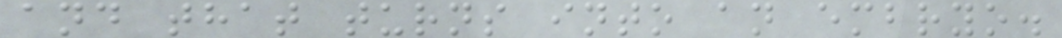and that turns into an embryo.
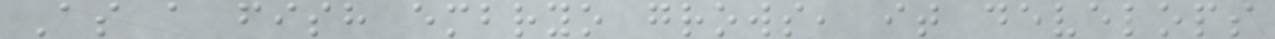As a fish embryo grows, it develops
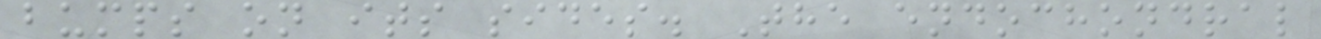bumps on its sides. The endochondral
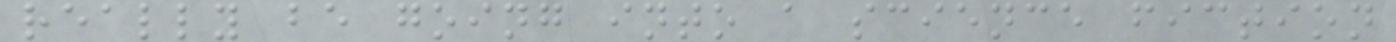really be going into a science fiction
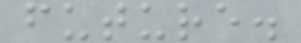future.
